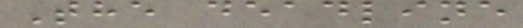The deadline
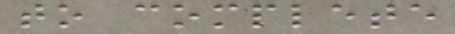to complete
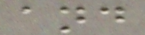and
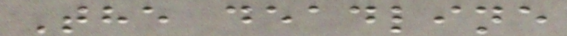The deadline
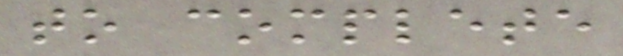to complete
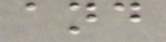and
